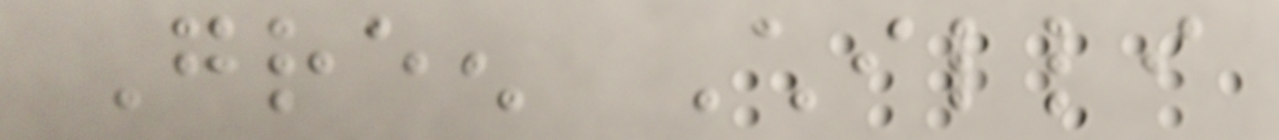Green Chilli
